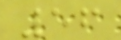56
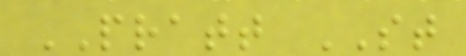PRATT ST
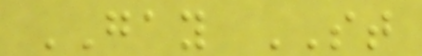GAY ST
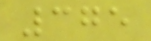375
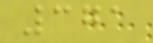371
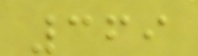369
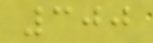300
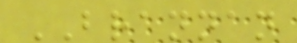BRANNAN
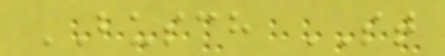BUSCH ST
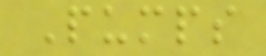Pumps
